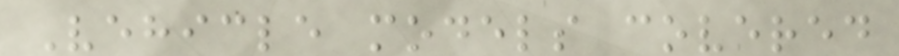Vehicle models covered
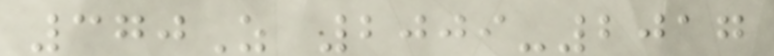370Z 2009-2017
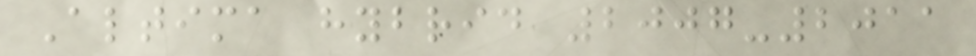Altima hybrid 2007-2011
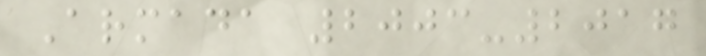Armada 2003-2017
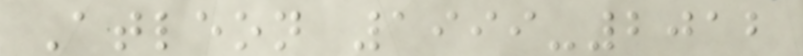Atleon 1999-2012
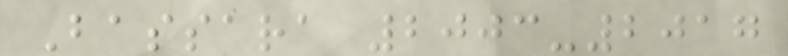Bassara 2003-2017
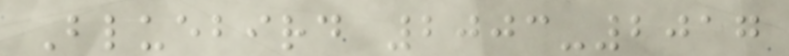Bluebird 2003-2017
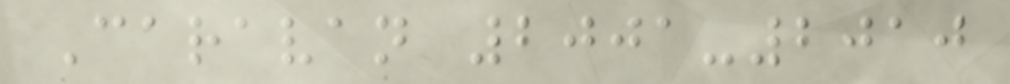Caravan 2001-2010
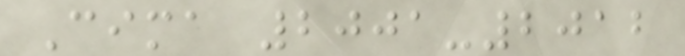Cima 2001-2012
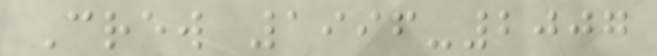Crew 1996-2007
